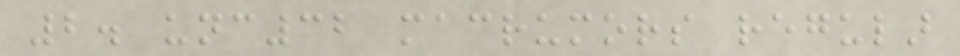2. unc32 macrumors regular
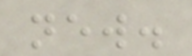new.
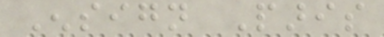Ensign Paris
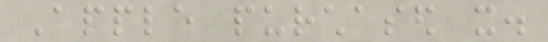Apple purchased it.
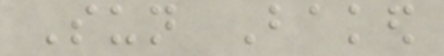Sun Baked
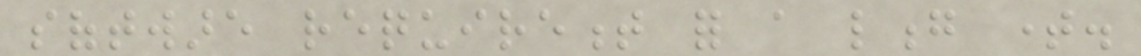software requirement for a long time.
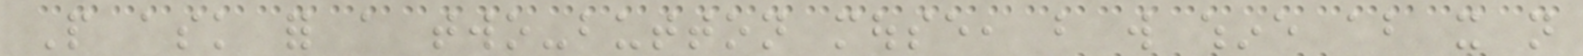People ask for a two-button mouse, but will whine about it not
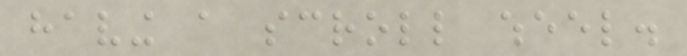having a scroll wheel.
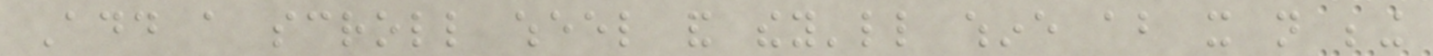Add a scroll wheel and they'll whine about it not being
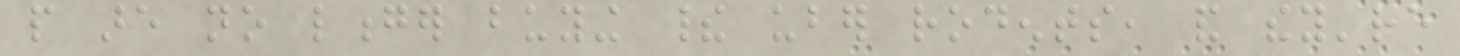people are no longer buying their uber rodents, and they're
